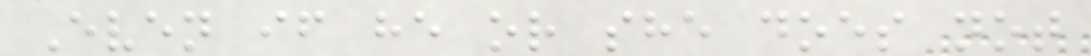Even if he or she does not
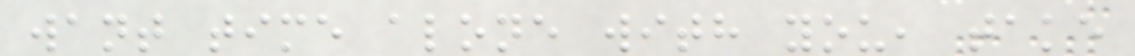want time alone with you, take
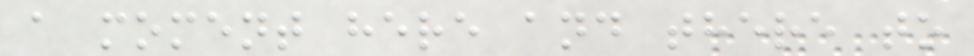a moment here and there to
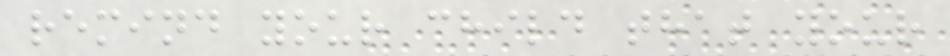remind your child that your
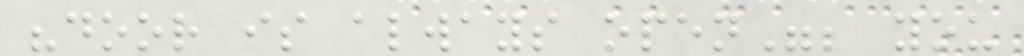"door is always open"; you
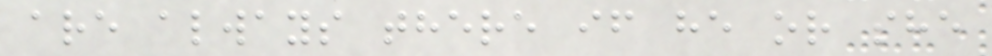are always there if he or she
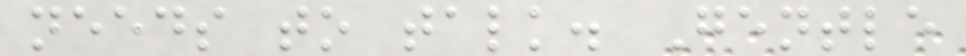needs to talk. Gentle
